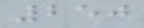250
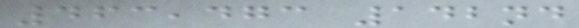463,473 142nd
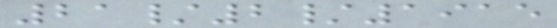21/2/1915
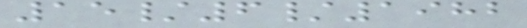15/6/1982
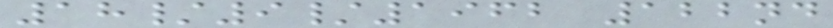18/9/1962 122nd
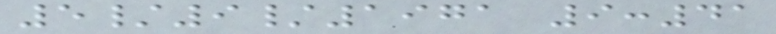5/9/1971 9:41
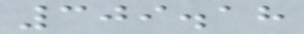309.18
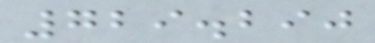729.290
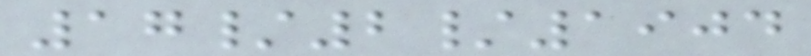17/2/1904
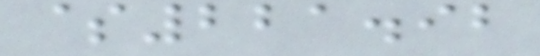$221.92
